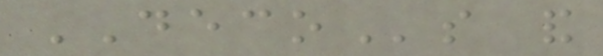DECOs and
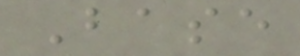Base
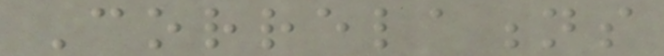Correlations
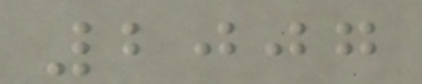2007
